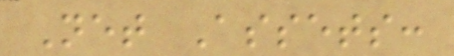Net Assets:
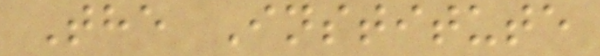The Institute
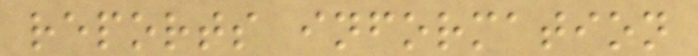reports information
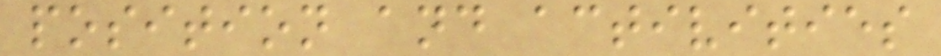position and activities
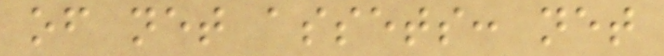of net assets: net
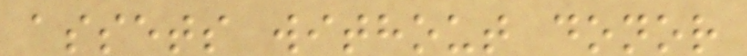assets without donor
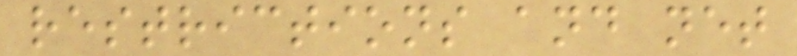restrictions and net
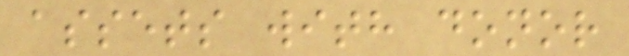assets with donor
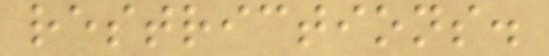restrictions.
